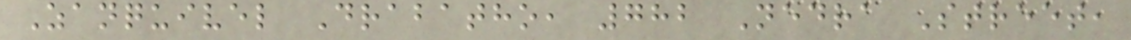Zanquivel Drabatho, 782 Nedra Street,
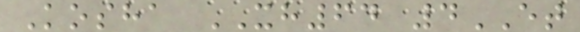Kosha XH64 4ET
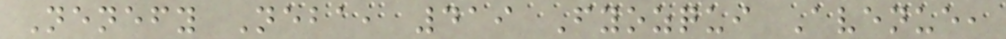Nenefy Neba, 419 Fyozqui Avenue,
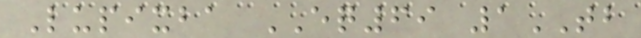Lupixba EQ69 1TB
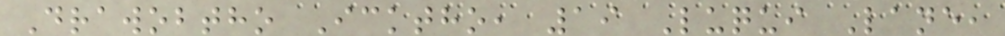Drawobtho Icktho, 19 Luqui Lane,
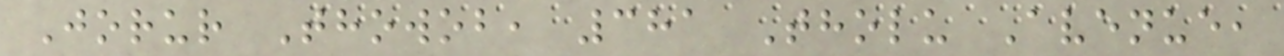Jorur Thowob, 381 Tholu Avenue,
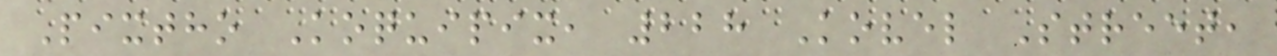Pixtho Koquipix, 228 Kovel Street,
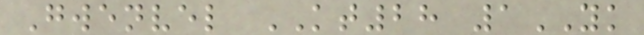Gwenvel KT28 1YK
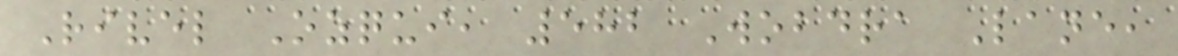Rivel Ozqui, 582 Wobdra Lane,
